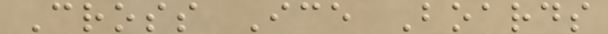Cross Ice Boards
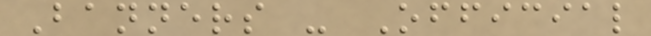Banners - Official
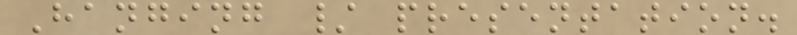Hanging / presentation.
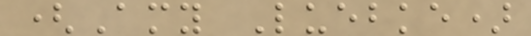(Amy Luebke)
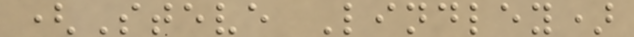(Steve Lindley)
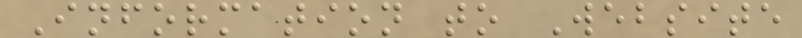Information to Website
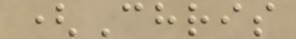(Chris
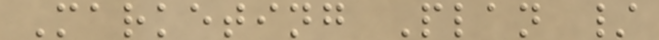Marketing Plan /
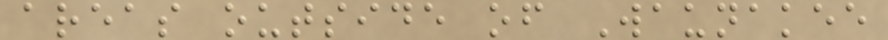areas outside of Waunakee
